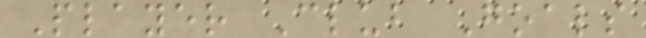Player Club Goals
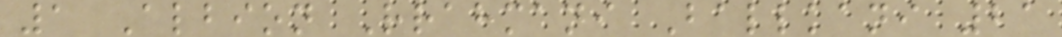1 Albion Rrahmani Ballkani 21
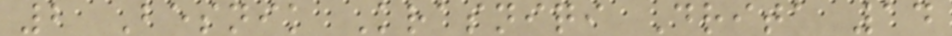2 Besnik Krasniqi Drita 14
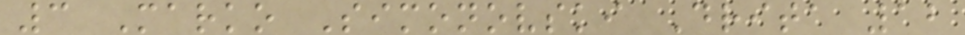3 Marko Simonovski Drita 12
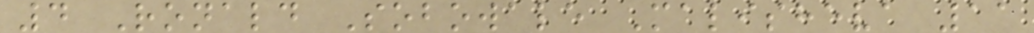4 Ronald Sobowale Malisheva 11
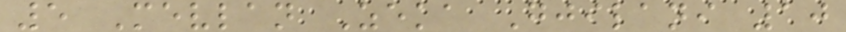5 Mevlan Zeka Gjilani 10
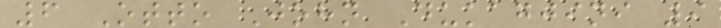6 Otto John Dukagjini 9
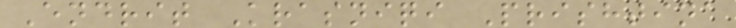Endrit Krasniqi Prishtina
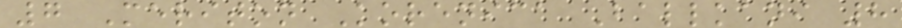7 Meriton Korenica Ballkani 8
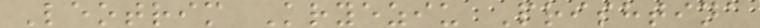Leotrim Kryeziu Prishtina
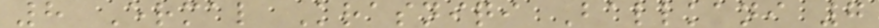8 Ermal Krasniqi Ballkani 7
